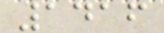1416
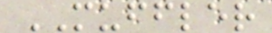MUFFLER
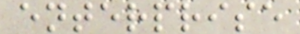enterprise
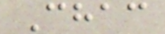Chac
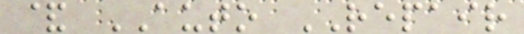& AUTO REPAIR
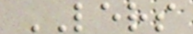LERS
